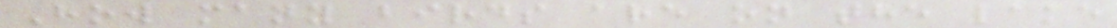How many birds are on the lake
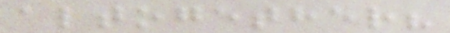altogether?
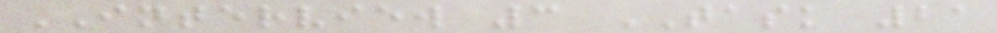INTERVIEW 3 TASK 21
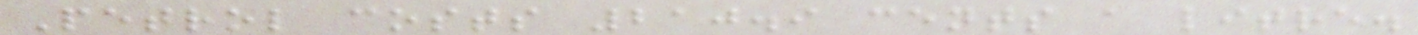Petrol costs 210.9 cents a litre.
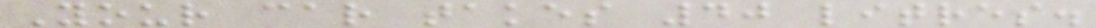Your car takes 40 litres.
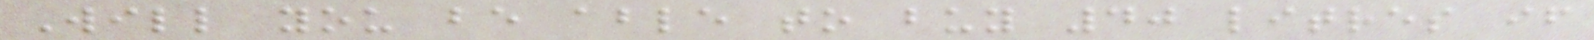Will you be able to buy 40 litres if
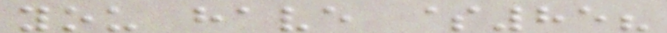you have $85?
